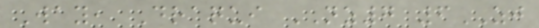Way, Draqui NZ7 6ZJ
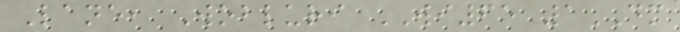Lane, Wobluri WI65 1DM
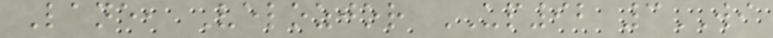Lane, Velozjor UP92 3WI
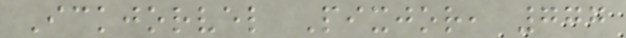Ickjorvel Pixjor, 777
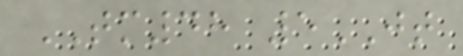TM48 5JT
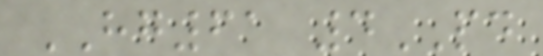HG61 4PD
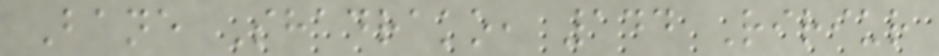Bane Shadrako, 144 Ririur
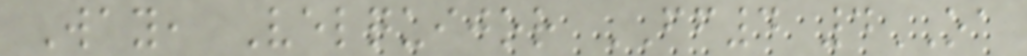Way, Velquijor FF4 4OA
